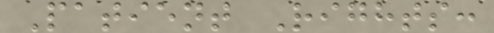Patient Rights:
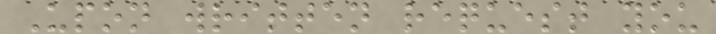Upon written request you
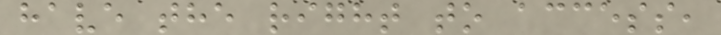have the right to access,
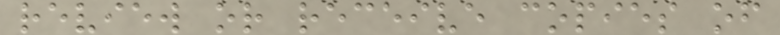review or receive copies of
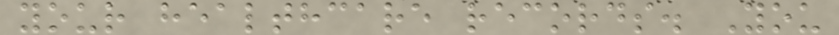your healthcare records. You
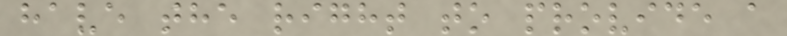have the right to provide a
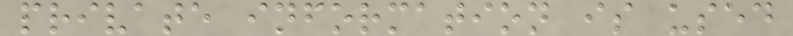private information is used
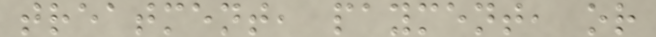treatment, payment, or
